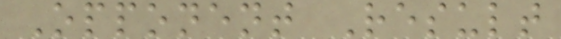Opponent Result
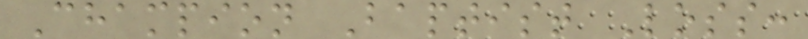Champion Baptist Loss:
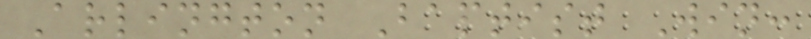Arlington Baptist Win:
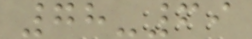78-69
